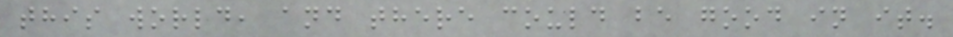this world, and there could be good in it.
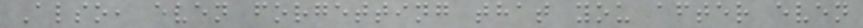Also, even forgetting that you after even
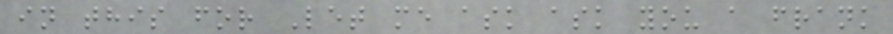in this for Let me ask ask you a frank
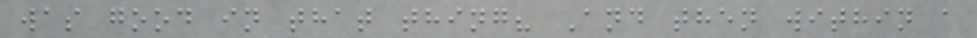was good in that thing? And then within a
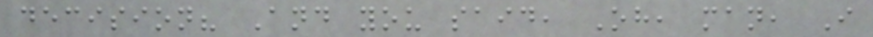decision? And you said, Oh, man, I
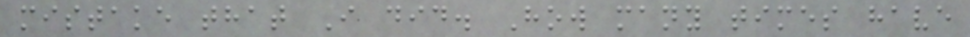mistake that I did. How many times have
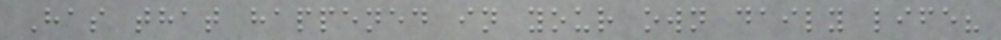Has that happened in your own daily life?
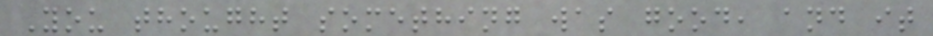You thought something was good, and it
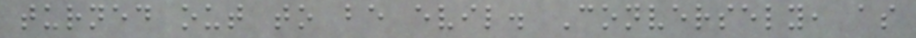turned out to be evil. Conversely, as
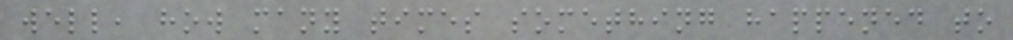well, how many times something happened to
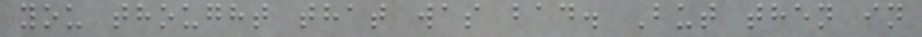you thought that was bad. But then in
